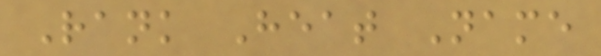Rank Heat Name
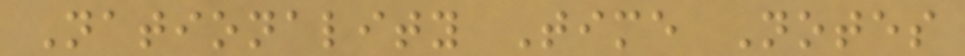Nationality Time Notes
